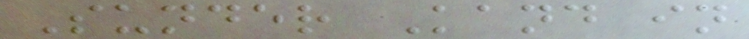Sunder Kand in
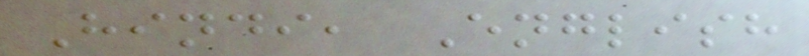Hindi, English
